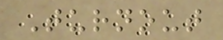Turnout
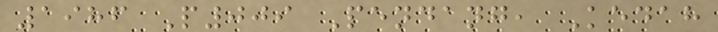1986 P009 Pendang, Kedah
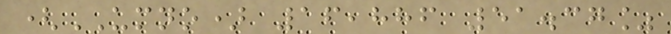(UMNO) 16,886 51.37%
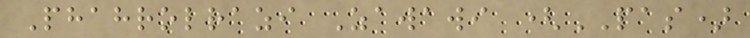Phahrolrazi Zawawi (PAS)
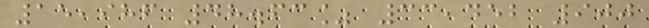15,986 48.63% 33,452 900
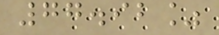77.92%
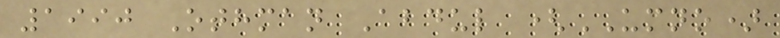1990 Othman Abdul (UMNO)
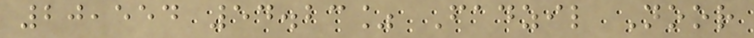20,554 54.23% Fadzil Noor
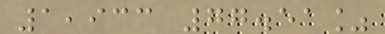1,933 77.51%
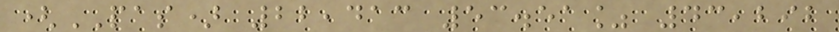(PAS) 22,413 53.51% 43,292
